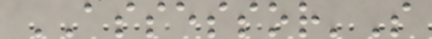ASSESSOR'S
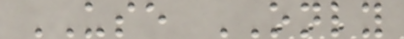USE ONLY
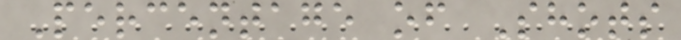Percentage of Shots
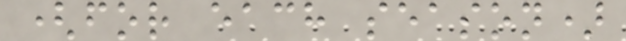(for each season)
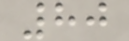80
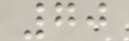70
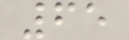65
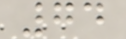74
